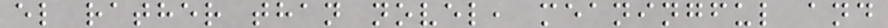el rather than novel, meaningful and
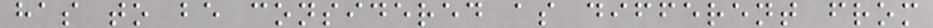has to be considered as different from
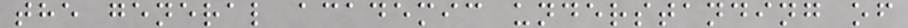the general academic understanding of
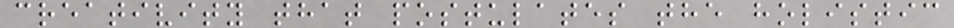creativity that postulates the holistic
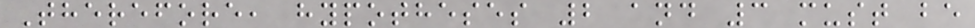Therefore, hypotheses 2 and 3 must be
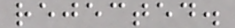rejected.
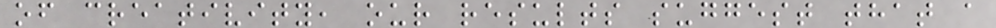of creativity, our results suggest that a
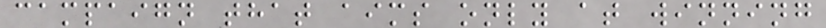campaign that aims only at winning
